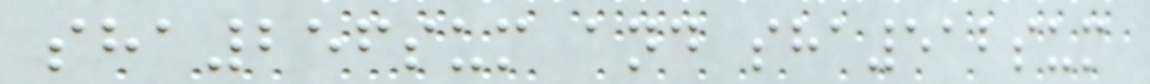sha256sum and sha512sum
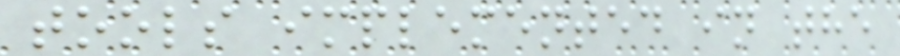tools implemented in the
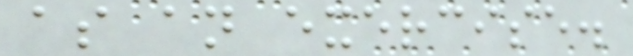as an exercise.
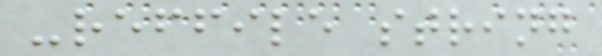-reffile string
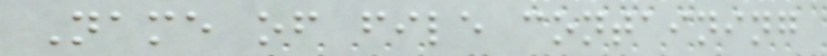Name of file containing
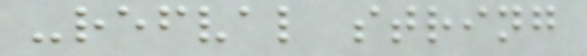-refval string
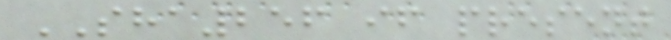SHA256 if present
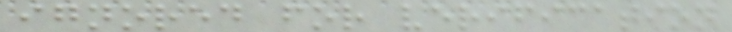ignored for verification
